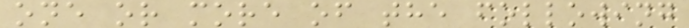one or more of the following
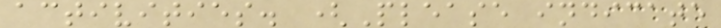activities. (Please indicate
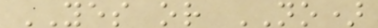YES or NO)
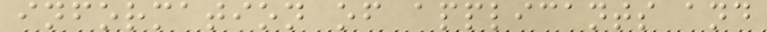information of applicants and
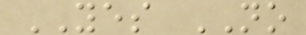YES NO
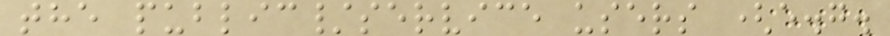the public/service users (e.g.
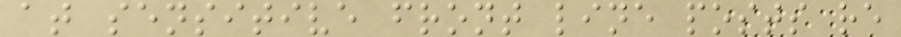at sensitive front line posts re
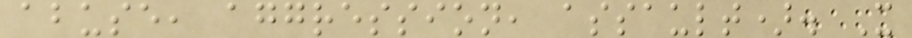abuse, aggression, assault). X
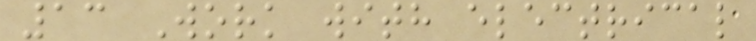13 Work with electrical
